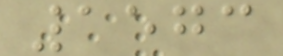1573
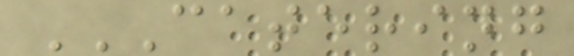CATERING
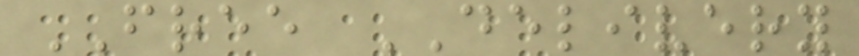FREE DELIVERY
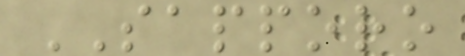SAPPORO
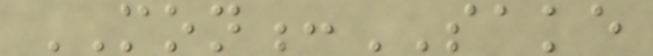MON:SAKE
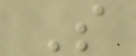S
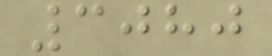3080
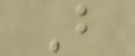B
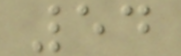54
